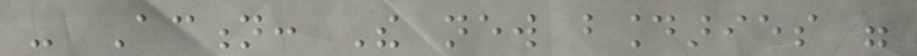- Action: The new boundaries were
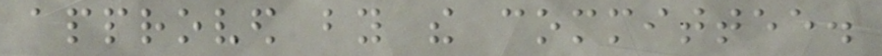approved by the committee.
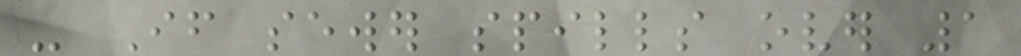- If sewer spills over 1
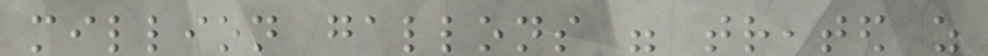million gallons were treated as
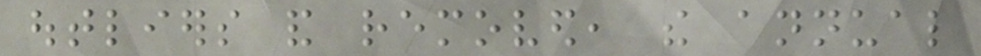outliers and removed, the annual
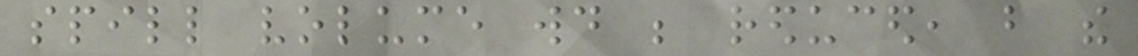spill volume would be reduced, but the
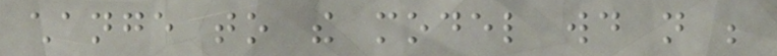change to the model would not be
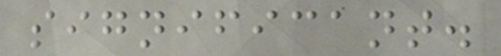significant.
